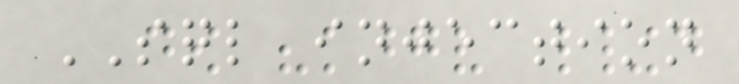SQL injection
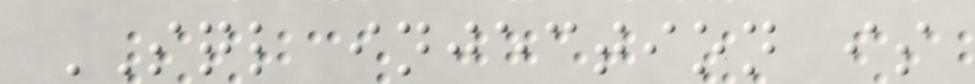SQL injection is
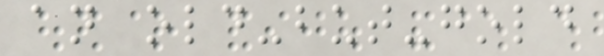an old-but-gold
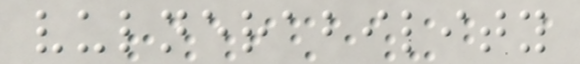vulnerability
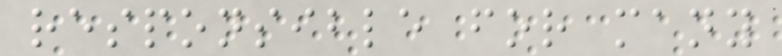responsible for many
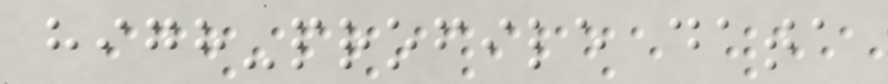high-profile data
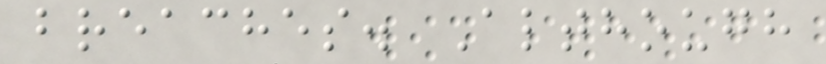breaches. Although
